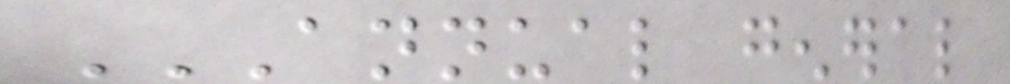ANNUAL GENERAL
